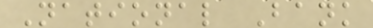National Bank
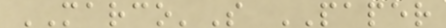MARCO'S PAPER
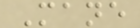Mane
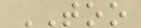TOO
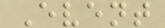Event
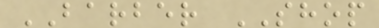BARBER SHOP
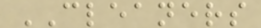CLEANERS
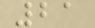21
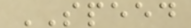SPEED
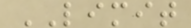LIMIT
